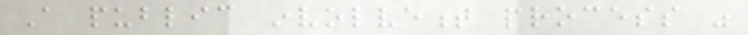A public involvement process was
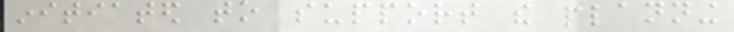initiated to support the planning
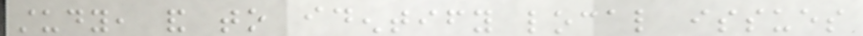study, and to identify local issues
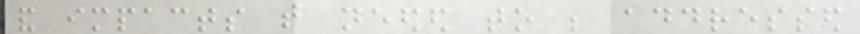and impacts that needed to be addressed
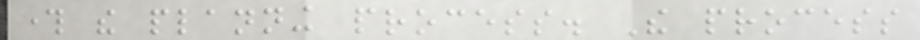through the planning process. The process
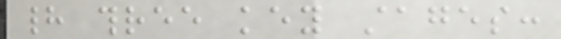had three key stages:
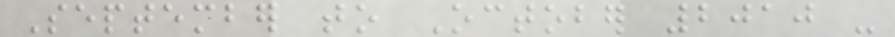September to October 2010 -
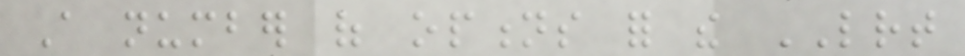A number of options for the LRT
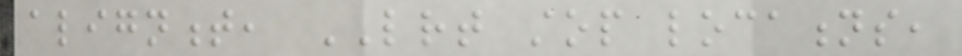alignment, LRT stop locations,
